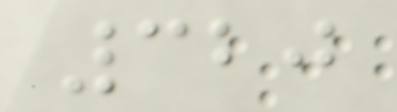320
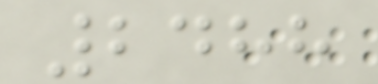2488
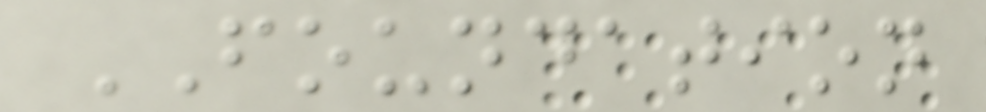FOUNDATION
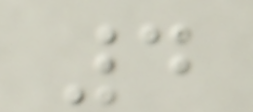4
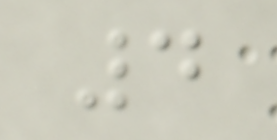4
